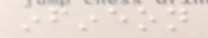infineon
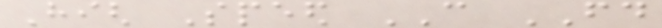High Speed CAN FD
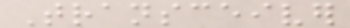Transceiver
